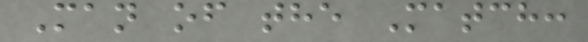Man of the Match:
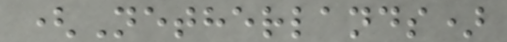(Netherlands)
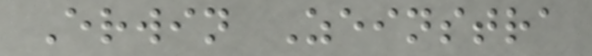Erwin Zeinstra
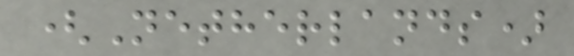(Netherlands)
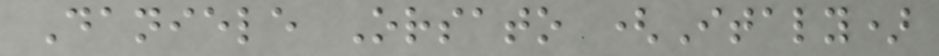Daniele Orsato (Italy)
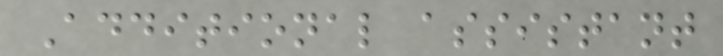Additional assistant
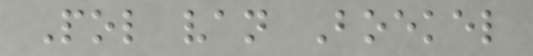Pol van Boekel
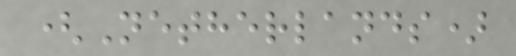(Netherlands)
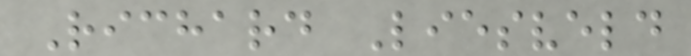Richard Liesveld
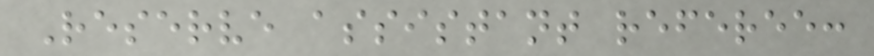Reserve assistant referee:
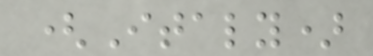(Italy)
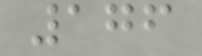176
